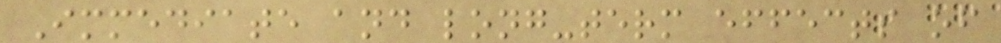Immediate and long-term effects of
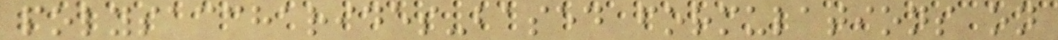polysaccharides-based formulations on
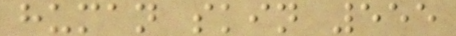human skin 555
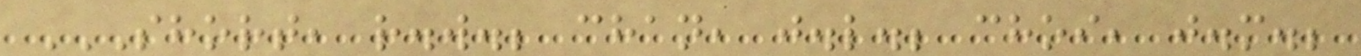SHORT, R.W.; CHAN, J.L.; CHOI, J.M.;
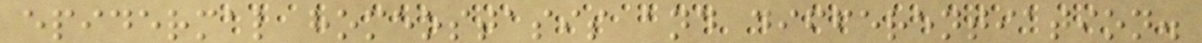epidermal homeostasis and differentiation.
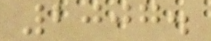2007.
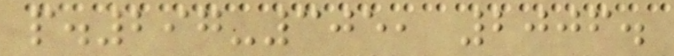p.297-305, 2006.
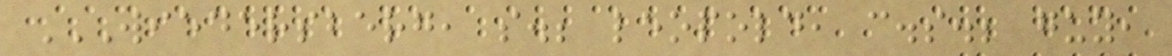WIEDERSBERG, S.; LEOPOLD, C.S.; GUY,
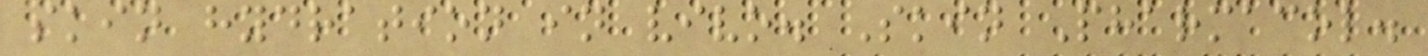skin hydration in vivo. Skin Pharmacol.
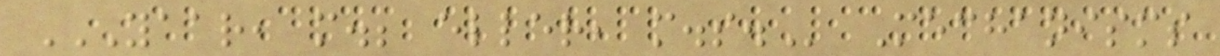YAAR, M.; ELLER, M.S. Mechanisms
